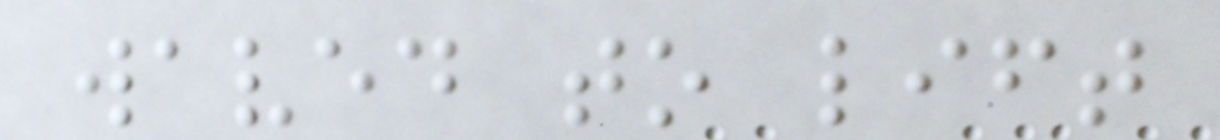waved to lift
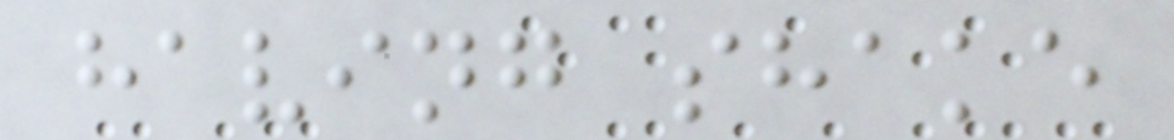having shake
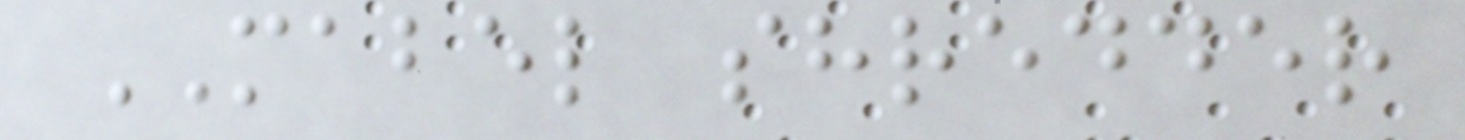MABEL shredder
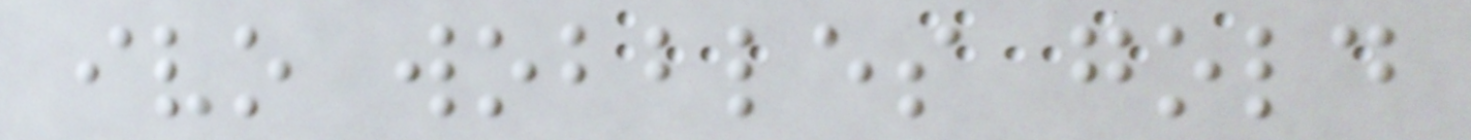ivo wobbles gold
